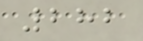282
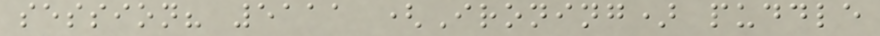session? 5111 (Ironing) puddle
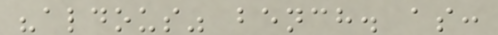"aldous" bench. as:
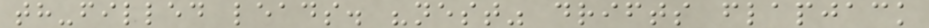th-filled leads. "nest" drifts flapjack
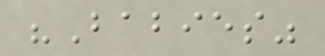"Babies"
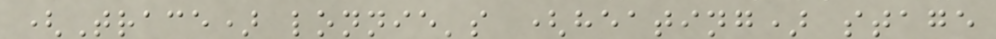(Trace) lonnie's (heating) stage
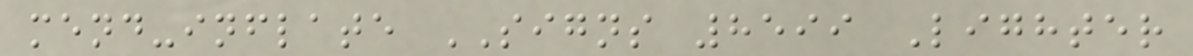mend-inflate SIGNS 8599 Lighter
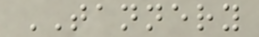TANNERY
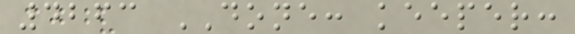4263 DONE: keeper:
